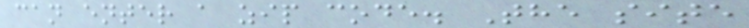can enter a zip code. The site
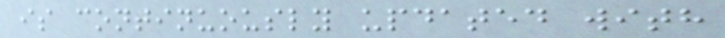is continuously updated with
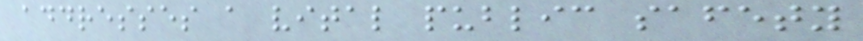addresses a vital public safety
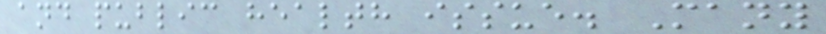and public health issue. Many
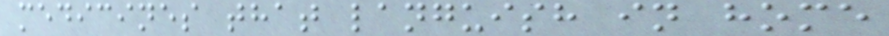medicines that languish in home
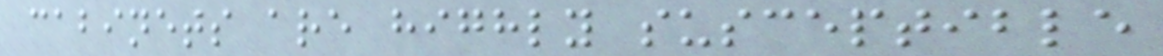cabinets are highly susceptible
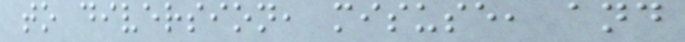to diversion, misuse, and
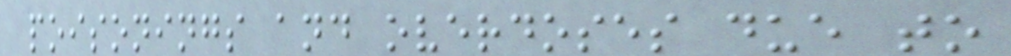poisonings and overdoses due to
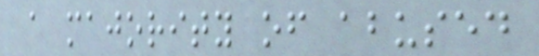a majority of abused
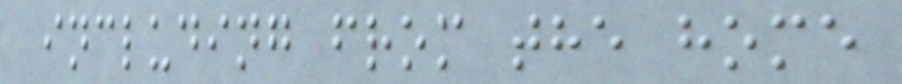including from the home
